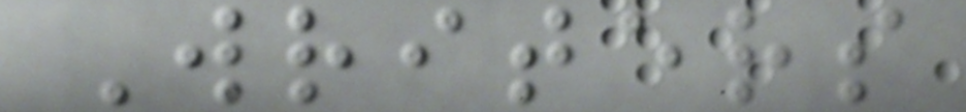Writers
